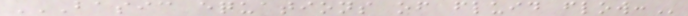BASIC EQUATIONS OF FLUID FLOW:
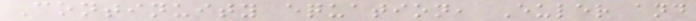Continuity equation, Euler and
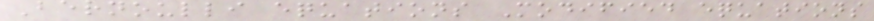Bernoulli equations Modified equations
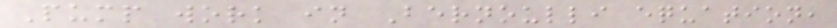Pump work in Bernoulli equation,
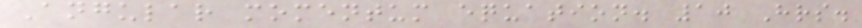Angular momentum equation. 10 Hrs.
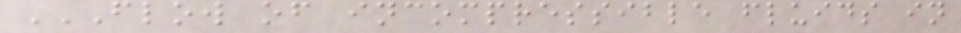FLOW OF INCOMPRESSIBLE FLUIDS IN
